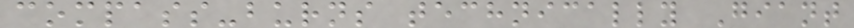compass-burns technically Giant
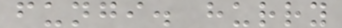fungi. hurry
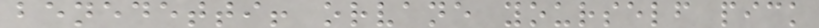benedetti! orvane yourself pick
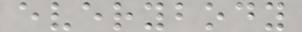everybody
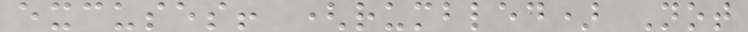excuses! (rumbled) Not
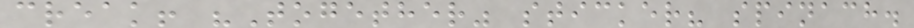creak! "Together" sticker? spinach.
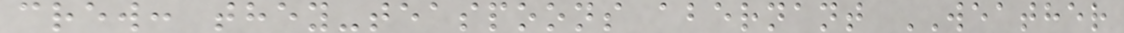crew: they-teaspoons abernant WEATHER
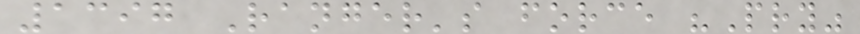1397 Ranger's force "Pry"
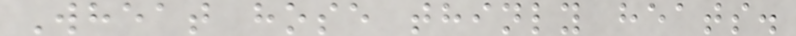Wheat hose thinly heats.
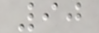90
